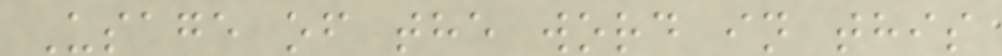Usage of the word in this
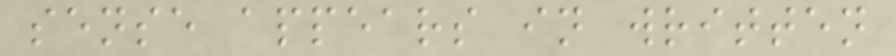sense appears in written
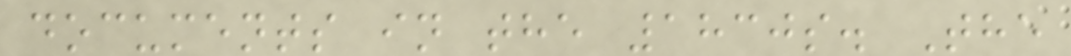documents in the 1830s. The
